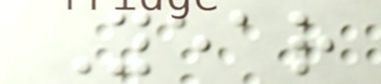Year
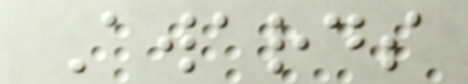Awards
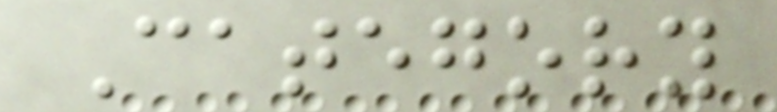Category
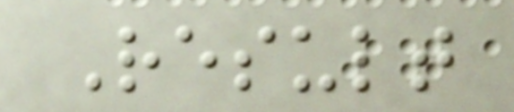Result
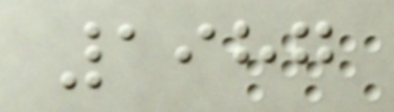1987
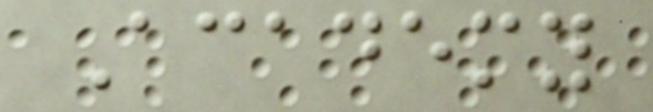Academy
